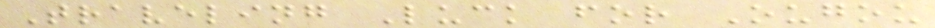Traveling Luck for Ougou
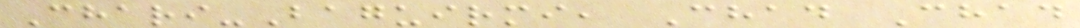Chari-Baguirmi, Chad Chad
